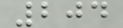204
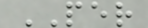PER
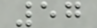57
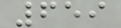659
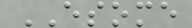ESOME
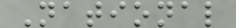National
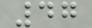47
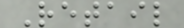Retail
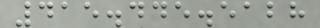415.445.5128
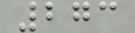273
